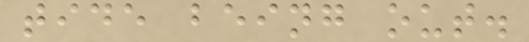tide being out.
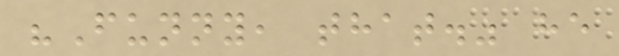"Funny, that." he
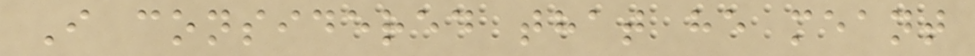I considered that he meant
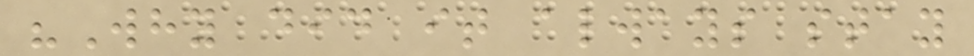"Why did it always stay
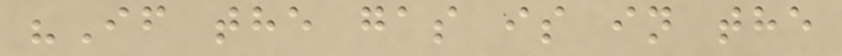"If the gas is in the
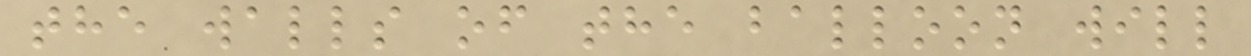the walls of the balloon will
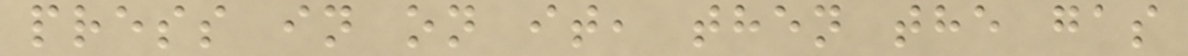press in on it, then the gas
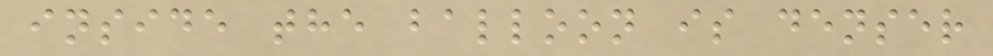inside the balloon is denser
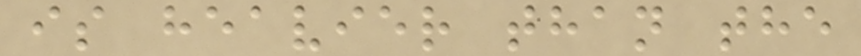is heavier than the
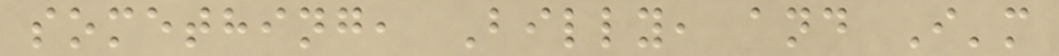something, Billy, and I'm
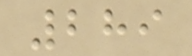289
